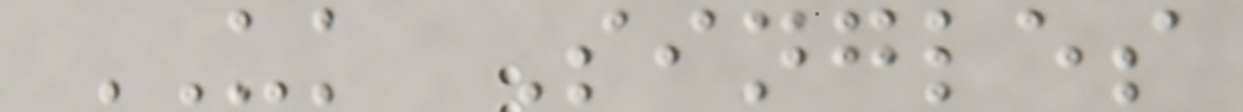UK Singles
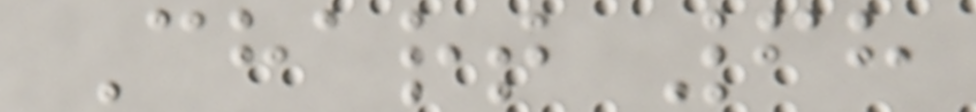Chart 68
